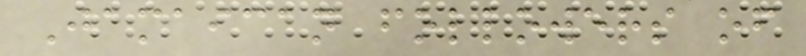Jamaican followers of
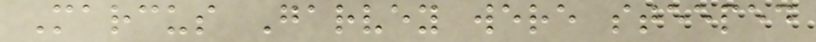Marcus Garvey were steeped
